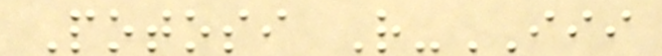Potosi R-III
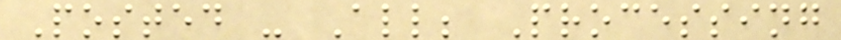Posted - All; Processing
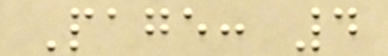Page: 4
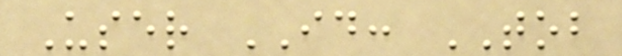User ID: TOB
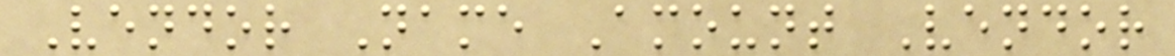Vendor Name Amount Vendor
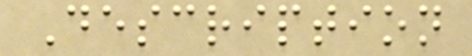Description
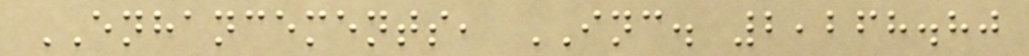ENHANCEMENTS, INC. 2,268.80
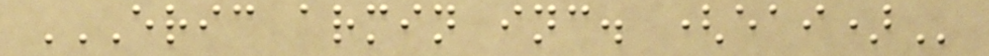ERIC ARMIN INC. (EAI)
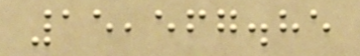15,567.85
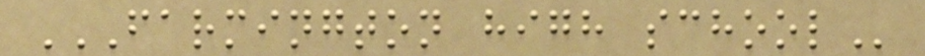FARMINGTON HIGH SCHOOL
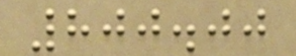800.00
